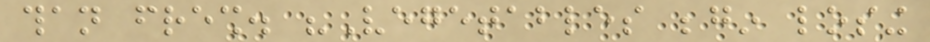than fresh. "Vegetables begin losing
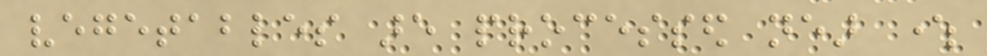vegetables are processed near where
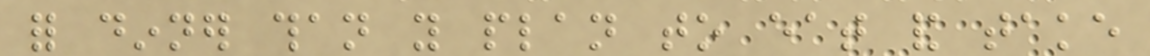for dinner than you plan to eat and take
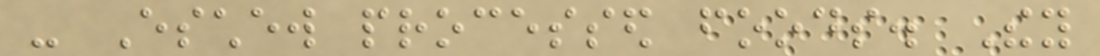- Eschew processed foods. They
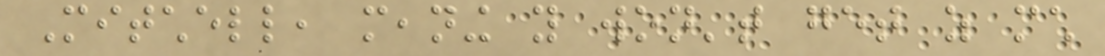Mitchell, meaning you won't get as much
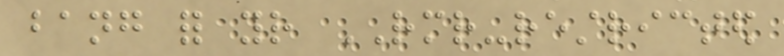bang for your RMR-restricted
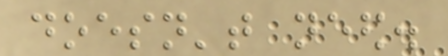doesn't need.
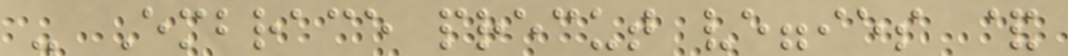- Embrace precut veggies &
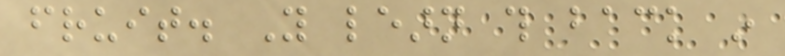fruit. You learn this back in
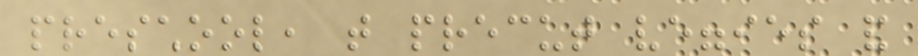preschool, that precut veggies and
